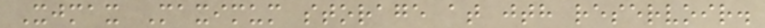Xjmax Maximum storage at jth reservoir.
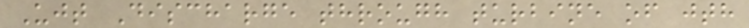Ujt Discharge through turbine of jth
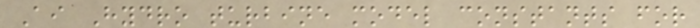Ai Hydro turbine model constants for
